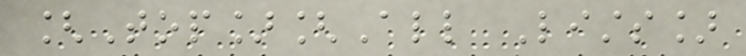[Top][All Lists]
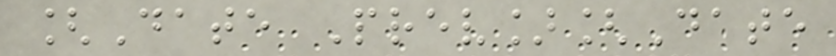[Date Prev][Date
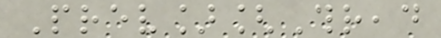Prev][Thread
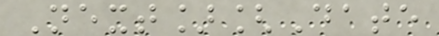Next][Date
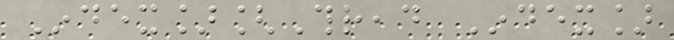Index][Thread Index]
